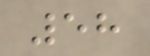58
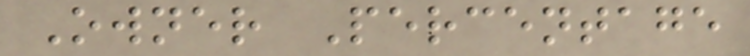Owner Percentage
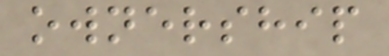ownership
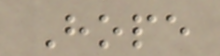Hope
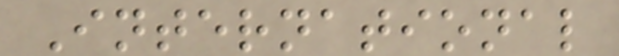International
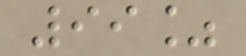99%
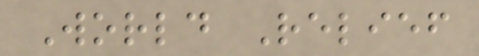World Relief
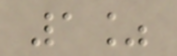1%
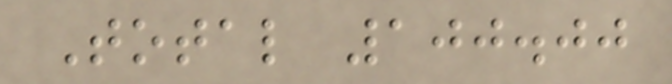Total 100.00
